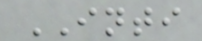INTI
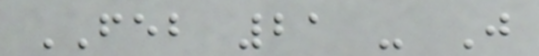FEB 21 - J
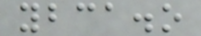ybca.o
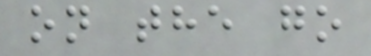on the go
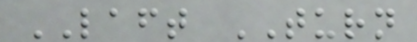LAFT TURN
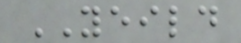YEILD
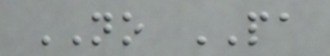NO PA
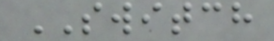SWITCH
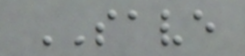SAVE
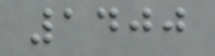1400
